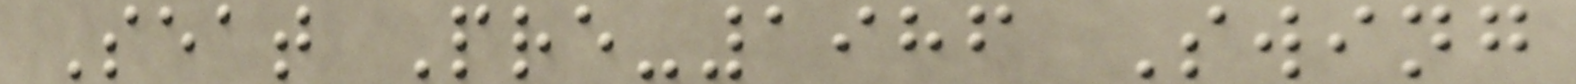Seat Pre-1986 Swing
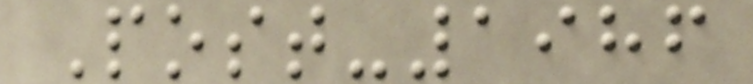Post-1986
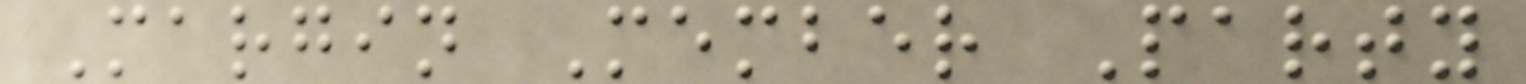Margin Member Party
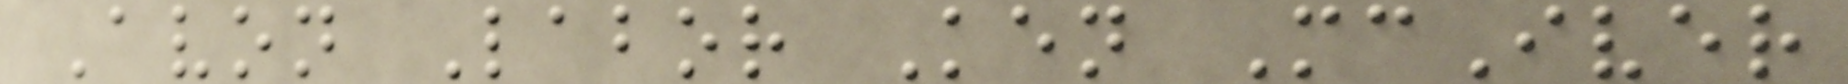Avon Labor Ken McIver
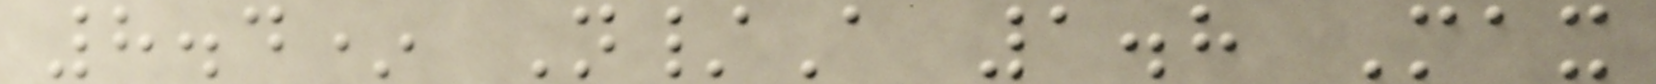8.4* N/A 1.8 Max
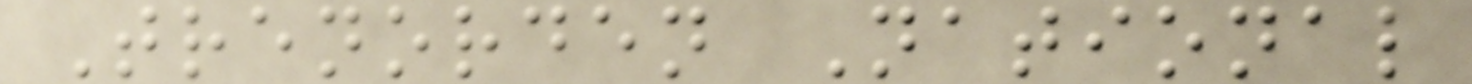Trenorden National
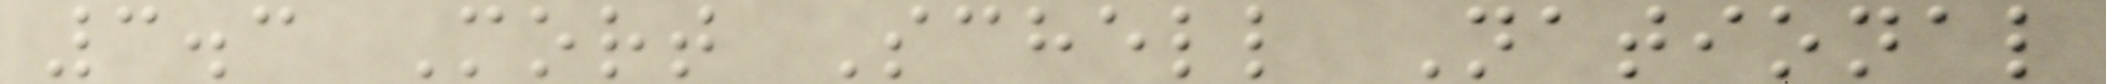3.3 Mort Schell National
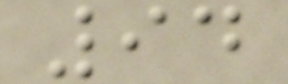94
